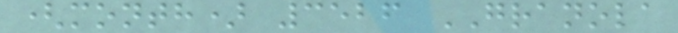(month) 3526 GRANOLA
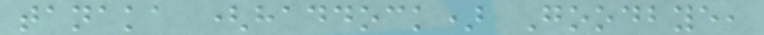tanaka (haddock) Goodbye,
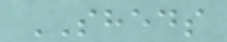SHEDS
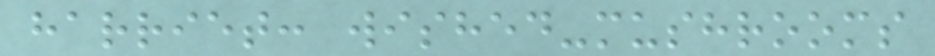harriet: wished-mushrooms
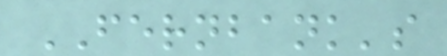FERNBANK's
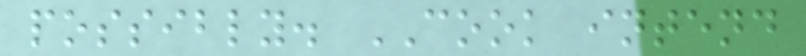possibly. COOK intend
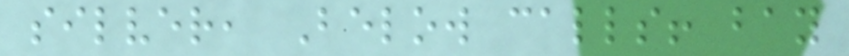silver, Below calls! bay
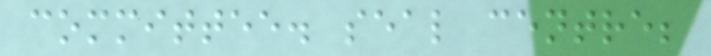committee. seal centre;
